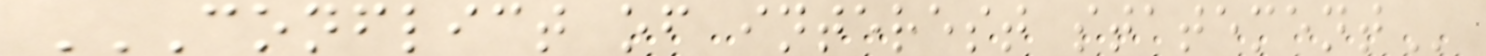CONFLICT OF INTEREST STATEMENT
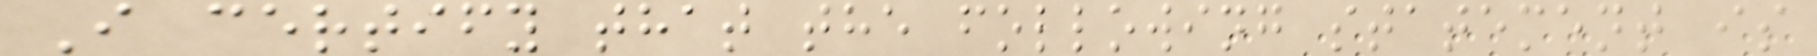I certify that the following statement is
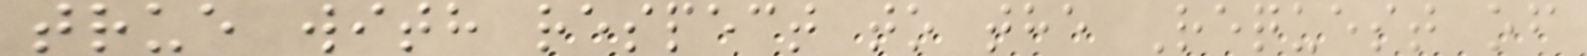true with respect to the Request of
